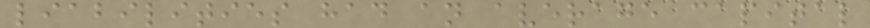liabilities had an average capital
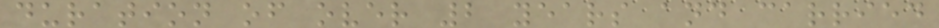duration of over 2 years and carried
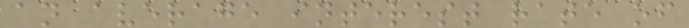an average interest rate of
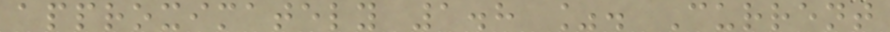approximately 1.8 %. Current
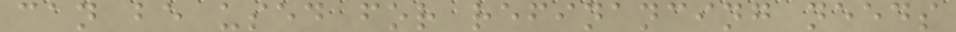can be used for refinancing needs
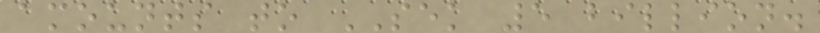amounts to SEK 5 billion.
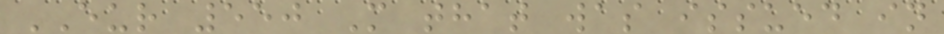EUR 550 M that was issued in
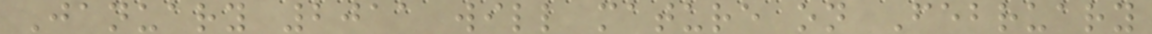January 2011 will mature on February
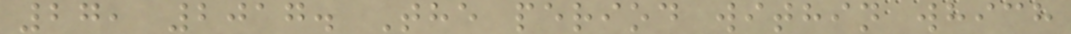27, 2017. The period within which
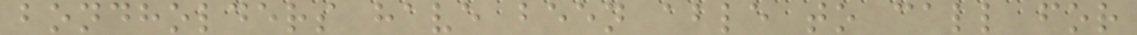bondholders have been able to call for
